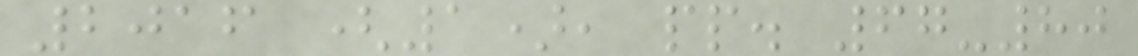2016 (1), pp. 67-80
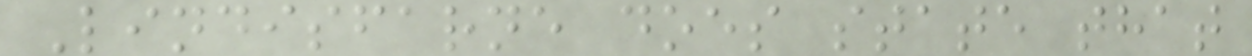Lindisfarne does state that
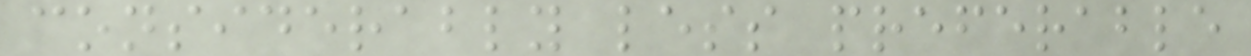considerably less preferable
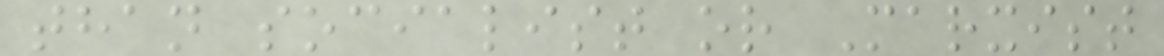than socialist or Marxist
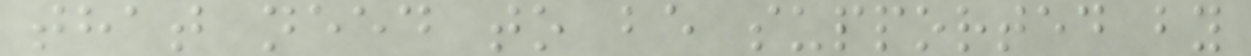that need to be supported by
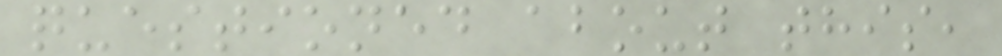questioned about this,
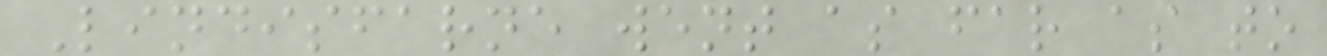Lindisfarne went as far as to
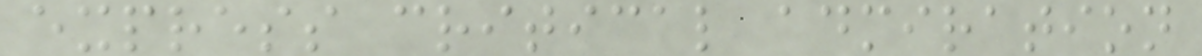express critical admiration
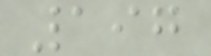197
